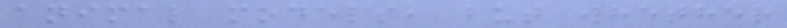animal models, but whether
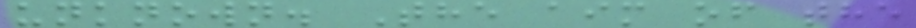unknown. The aim of the
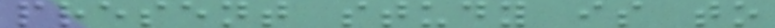present study is to
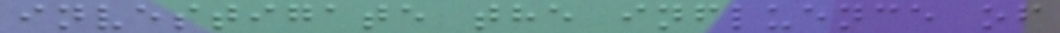investigate the influence of
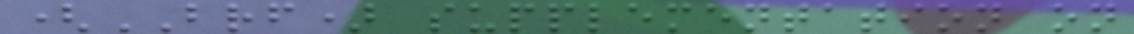(BRF) supplementation on
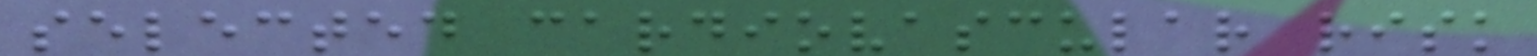selected cardiovascular risk
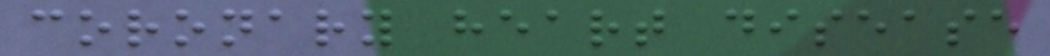coronary heart disease
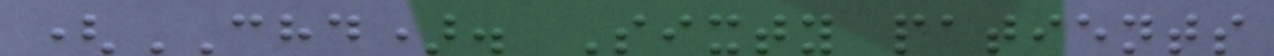(CHD). Sixty patients
